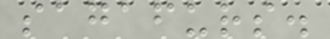sagafurs.
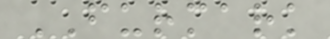FURMARK
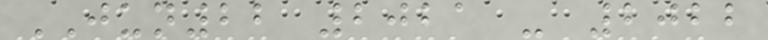JUN22 2021 - 2022
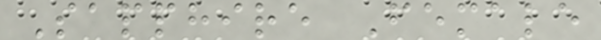Sapphire Female
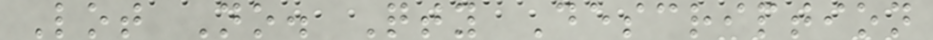Lot No. Qty Description
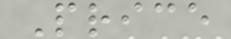Price
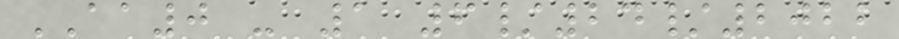AA0 - 1 6/24/2022
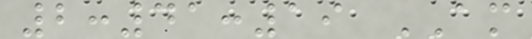2:41:19 AM
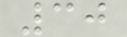30
